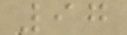97
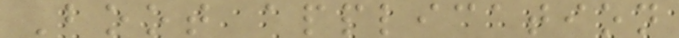Boot application
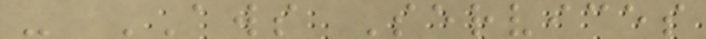- AWS Services
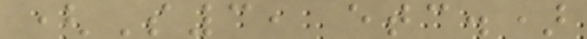(S3, etc.)
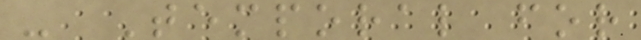- Temporal for
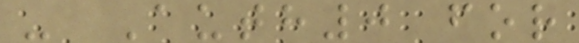- Auth0 for
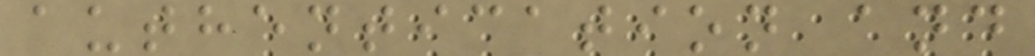authentication and
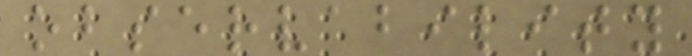observability
